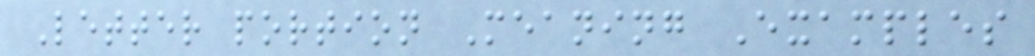Letter portion Meaning Examples
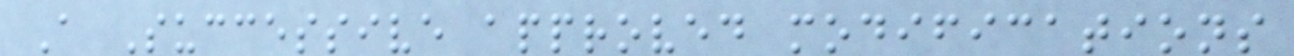A Successive approved modifications
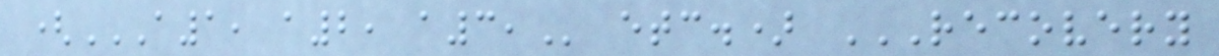(A1, A2, A3, etc.) RECOVERY
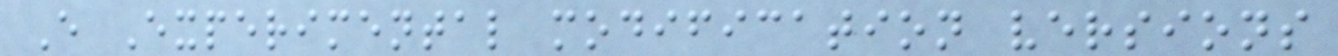E Experimental modification versions
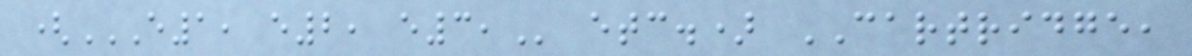(E1, E2, E3, etc.) CARTRIDGE,
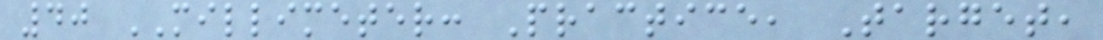40 MILLIMETER: Practice, Target,
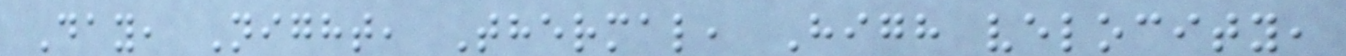Day, Night, Thermal, High velocity,
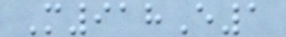M918E1
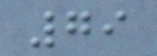79
